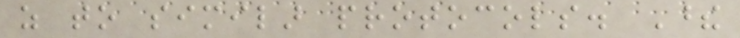as to similar protocols. These
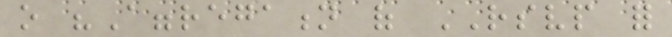o "Aggregation of RSVP for
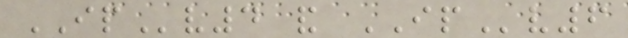IPv4 and IPv6
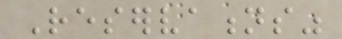Reservations"
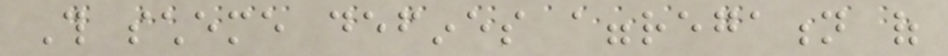This scheme defines aggregation of
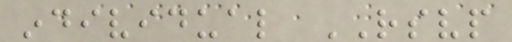individual RSVP
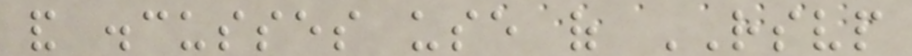and discusses use of RSVP
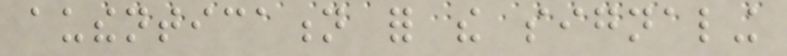authentication for the signaling
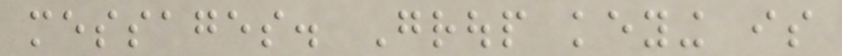messages. Group keying is
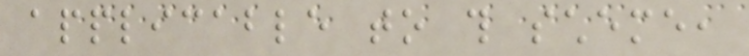applicable to this scheme,
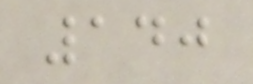140
